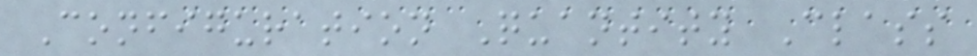Configuration Quantity Class
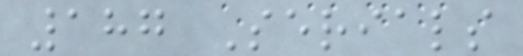187 Serials
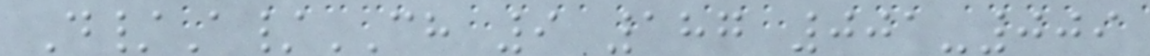D/A/CH 9 187 001-009
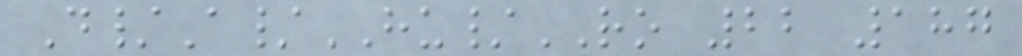D/A/HU/RO 22 187
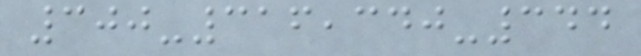300-316,340-344
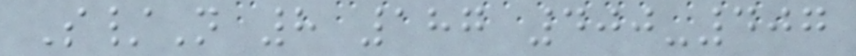S/N 8 187 400-407
